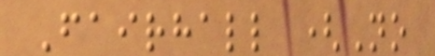Fairhall (No
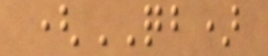(QB)
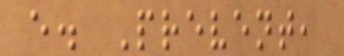e. Prevent,
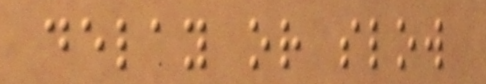delay or slow
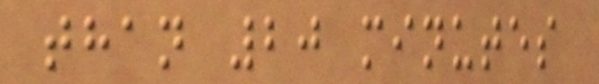than 20 minutes
